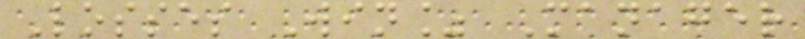Losses Win% Manager
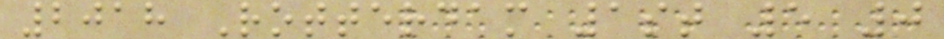2018 Rotterdam 1st 5 0
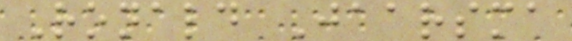Ronald Jaarsma
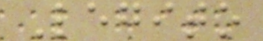Legito
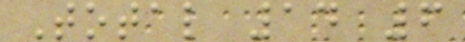Total 14 6
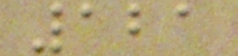121
